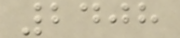2408
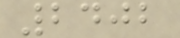2402
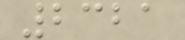2321
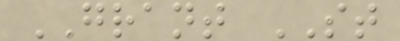GRANT ST
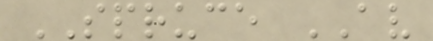SPRUCE AV
